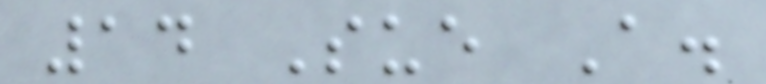14 Sue A.
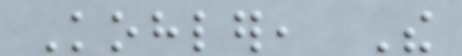Kohler, The
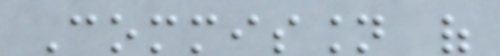Commission of
